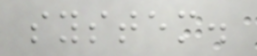system.
